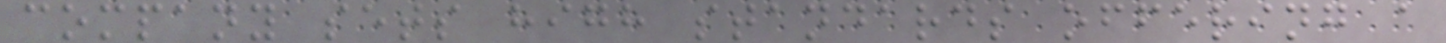company sets high standards offering a
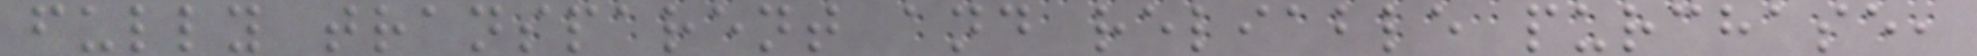fully transparent and reliable purchase,
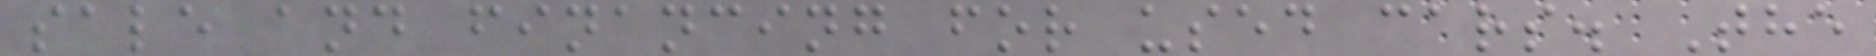sale and financing for used cars. The
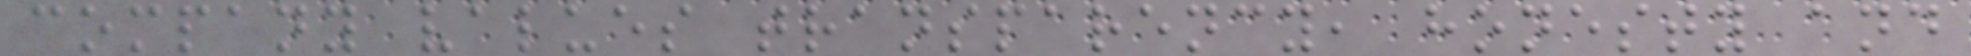company values transparency, honesty and
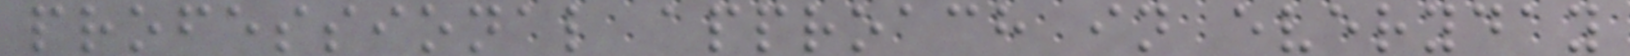professional approach in everyday
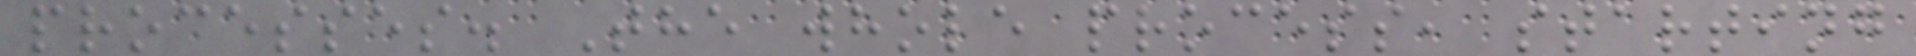processes. The whole process, starting
